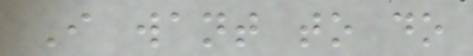I want to do
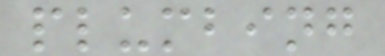plumbing
